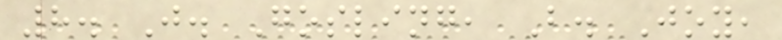8. J. Gosling, B. Joy,
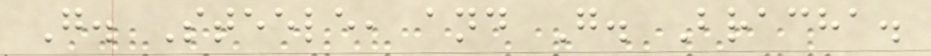G. Steele, and G. Bracha.
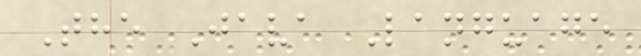The Java Language
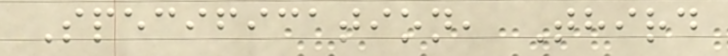Specification, Third
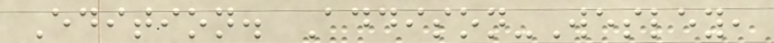Edition. Addison-Wesley,
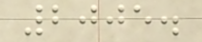2005.
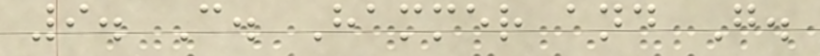9. C. Hammer and G.
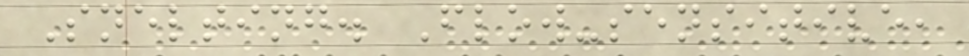Snelting. Flow-sensitive,
